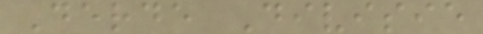Derde Divisie
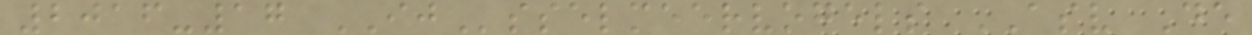2016-17 IJsselmeervogels ASV De
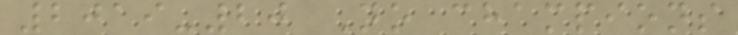2019-20 No champions
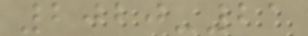2020-21
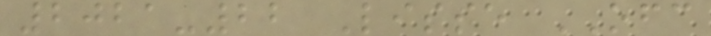2021-22 Lisse OFC
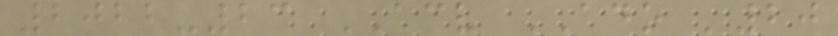2022-23 ACV ADO '20
